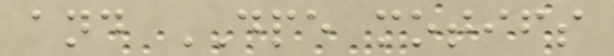and DPE motifs
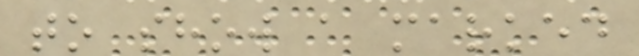to show a marked
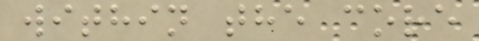within the core
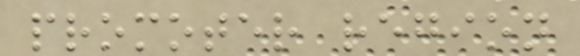promoter region
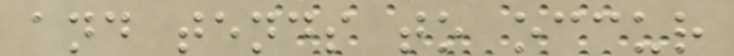and tends to occur
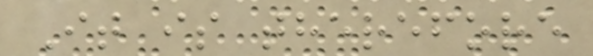It is therefore
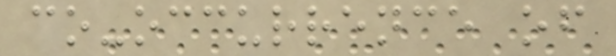co-occurrence of
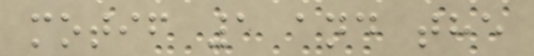motif 1 and the
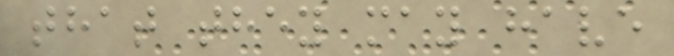that they may have
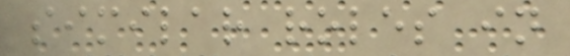similar roles in
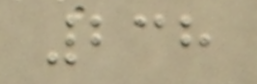238
